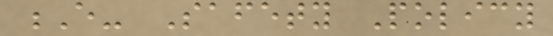E- Safety Policy
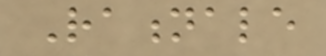Rationale
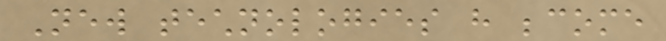New technologies have become
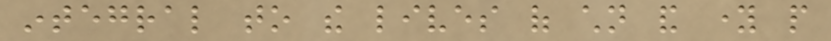integral to the lives of children and young people
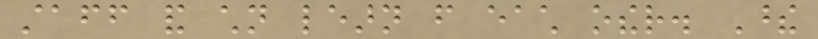staff and children learn from each other. These
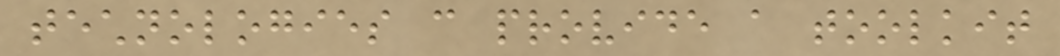technologies can provide a toolkit
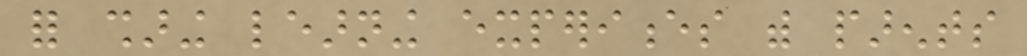for sharing learning experiences with parents
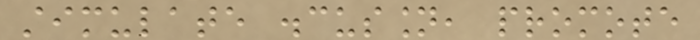stimulate discussion, promote
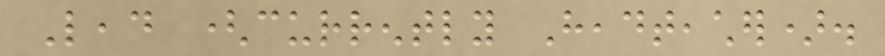Lead (currently Headteacher).
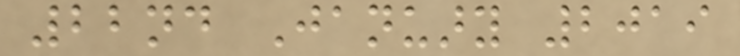22nd January 2019
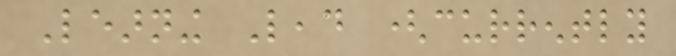Learning Lead (currently
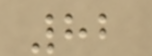82
